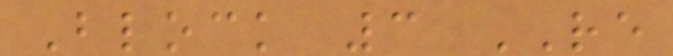Block 3 RE
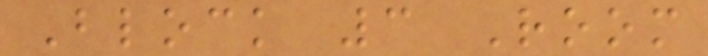Block 3 Room
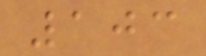103
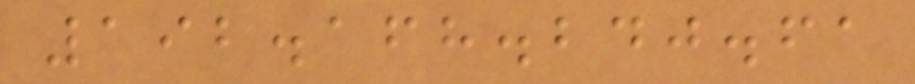192.168.240.61
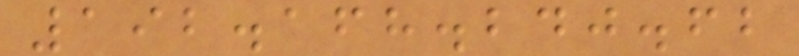192.168.240.62
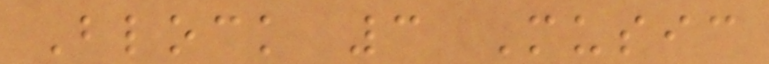Block 3 Music
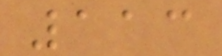113
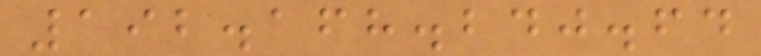192.168.240.64
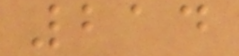214
